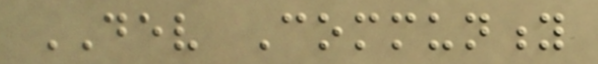DEV Community
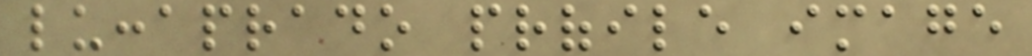luccaprado profile image
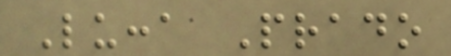Lucca Prado
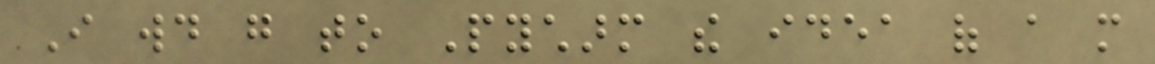I would go to Pycharm the idea of a more
